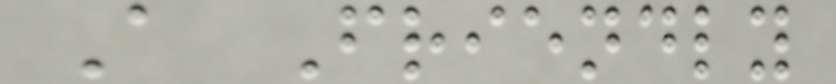A Friendly
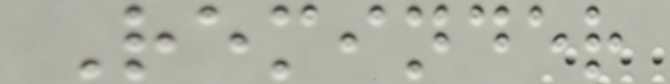Reminder
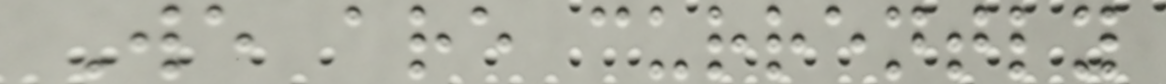We are currently
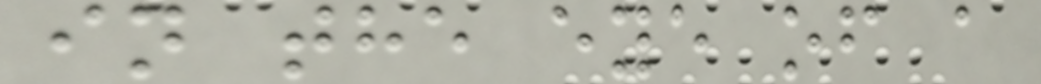in the eye of a
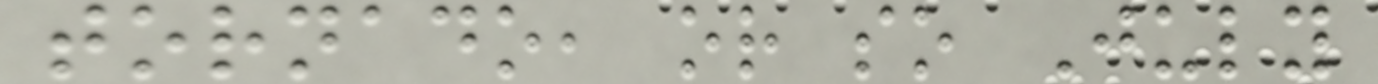tornado, or so July
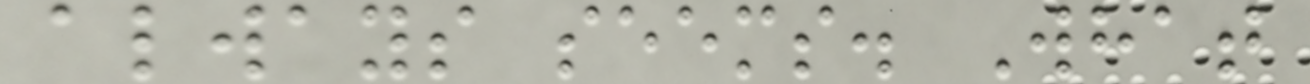always seems. What
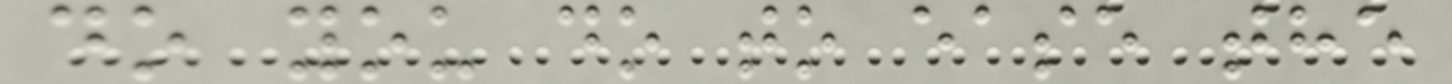do you do to ease the
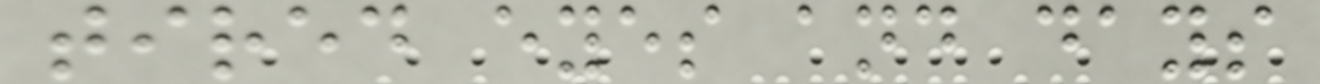tired eyes and days
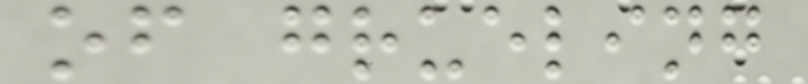of grueling
